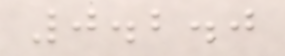0.2.0
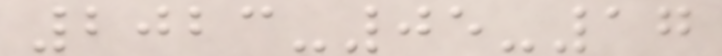2023-05-17
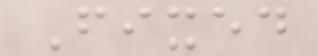Fixed
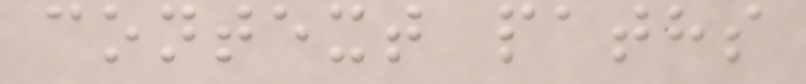context paths
